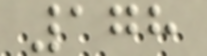178
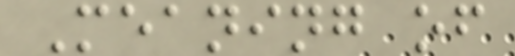Meaning of
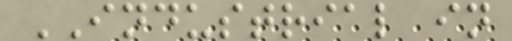INDUSTRIAL in
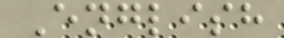English
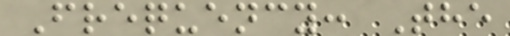Frequency: The
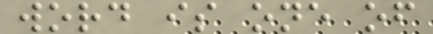word is one of
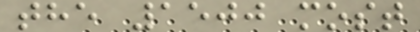the 1500 most
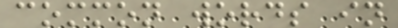common words in
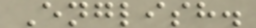English.
